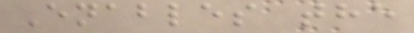Enables the
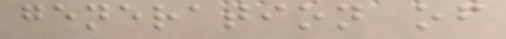generation of
